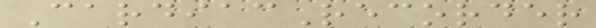CardiacRecorder
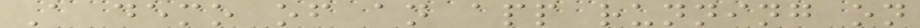A demo of an app running on
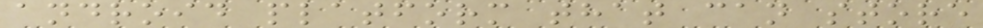android platform that can store
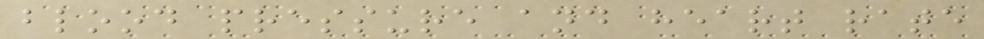blood pressure and heart rate
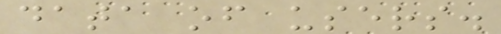data of users.
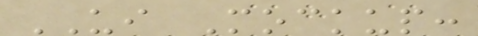UI Mockup:
